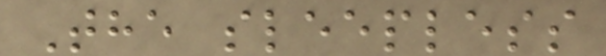The sleepless
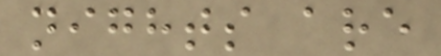nights are
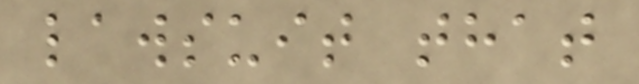lawsuit that
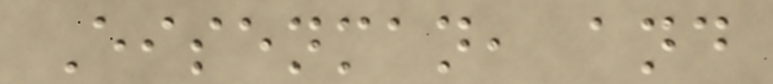Eisenman, and
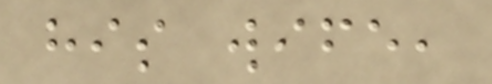his wife,
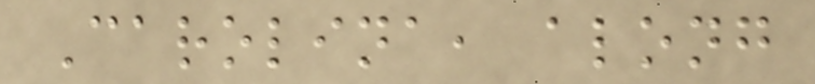Carolina, along
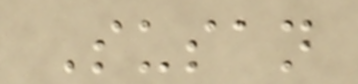Susan
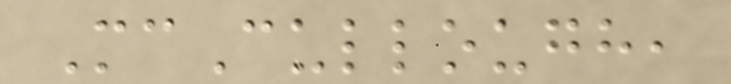McCullough,
